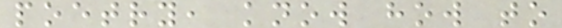poetry, know how to
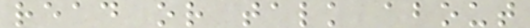read or talk about
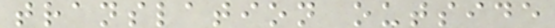translation outside
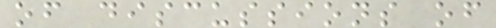of discussions of
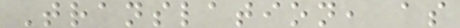Translation, as
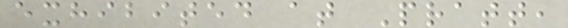exhibited at Pratt,
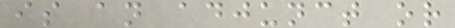is an adjunct or
